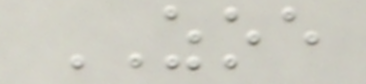ZOE
